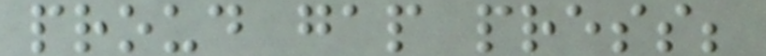proud gap press;
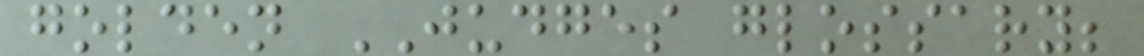golden JUDGES glossary;
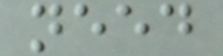need
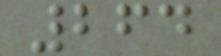264
